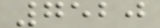7520
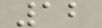12
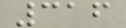316
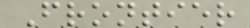Frontier
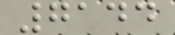7144
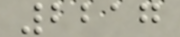2217
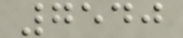7540
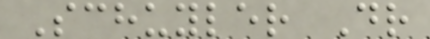Schuyler Dr
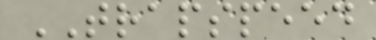TRAPSPEED
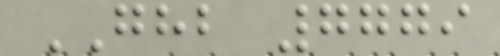GHB 7779
